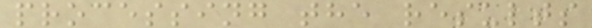processing the results
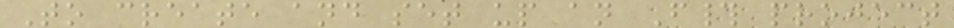To create and set up an F# project
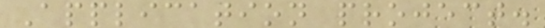Application project.
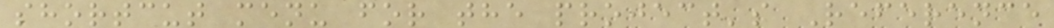shortcut menu for the project's Reference
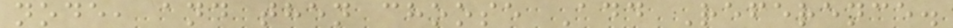node, and then choose Add Reference.
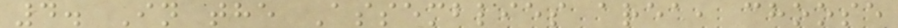4. In the Assemblies area, choose
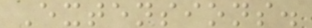Extensions.
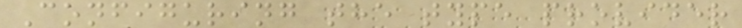Configuring the type provider
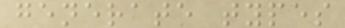generate types
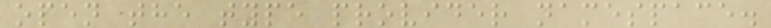open the type provider namespace.
